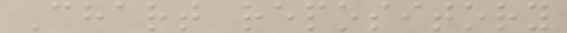Chart repository
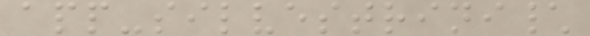app-silvestrini\
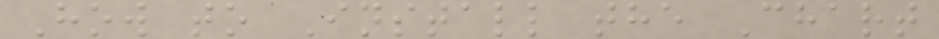How to Install the Chart
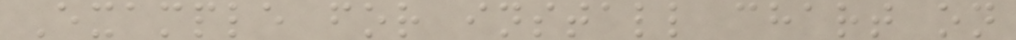Example for install chart on
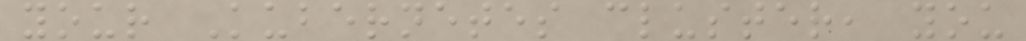your Kubernetes cluster, you
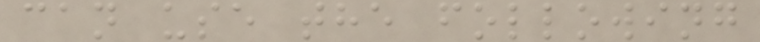can use the following
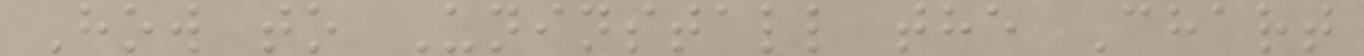How to Uninstall the Chart
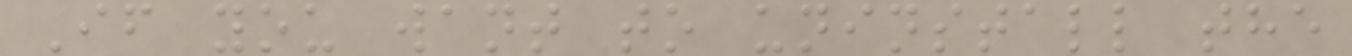If you want to uninstall the
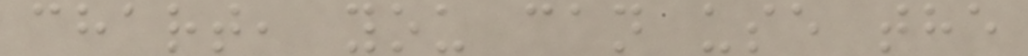chart, you can use the
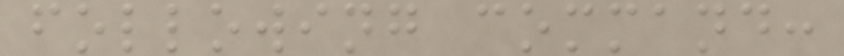following command:
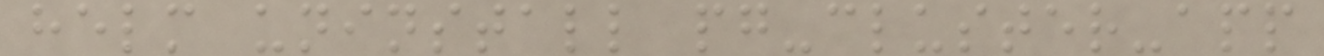helm uninstall pg-cluster-app
